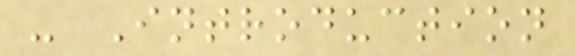- Introduction
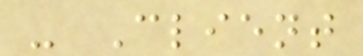- Client
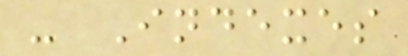- Indexes
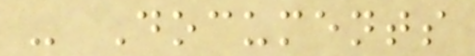- Documents
